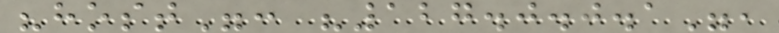"host": "127.0.0.1",
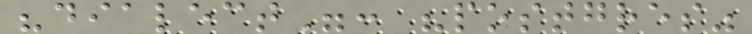"dialect": "postgres"
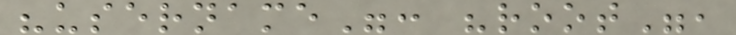"username": "root",
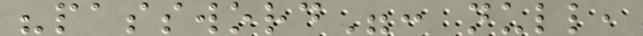"password": null,
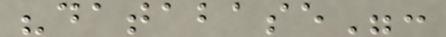"database":
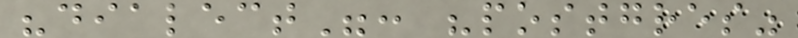"dialect": "postgres"
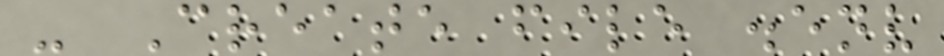- Create file .env
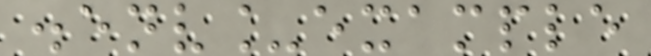.env_example
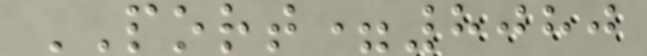PORT=8080
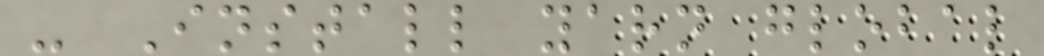- Install yarn global
